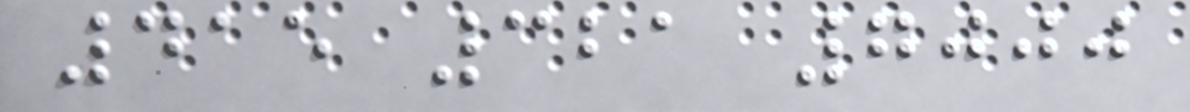415 321 7000
